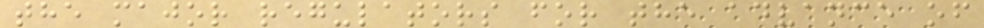the major regulators for the advance of
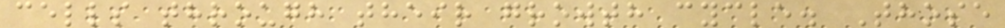cells through their growth cycle. Those
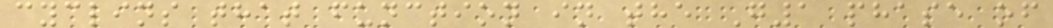cyclins that function in the G1 phase of
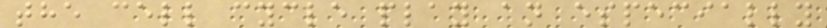the cell cycle play an especially
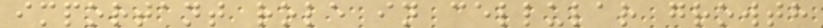important role in cellular growth
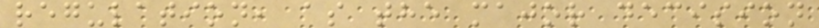regulation, as the major decision
